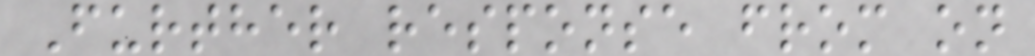Further response from on
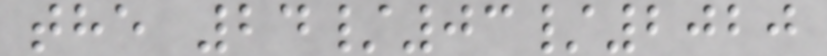the 24/03/2020
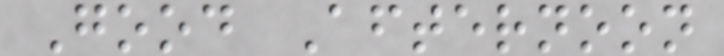Good Afternoon
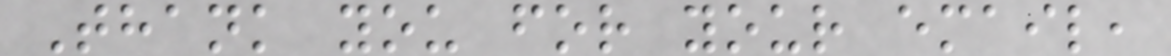Thank you for your email,
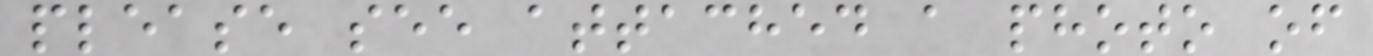please see attached a photo of
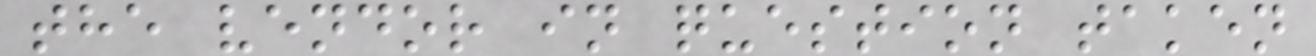the vendor in question taken
